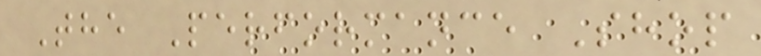The Performance Shop
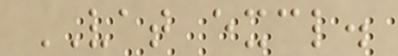VAT excl.
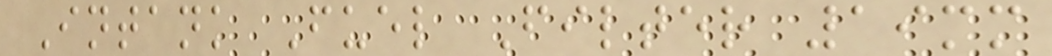Intank Fuel Filter 19mm
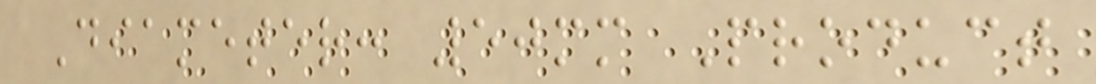Diameter: 50mm Product
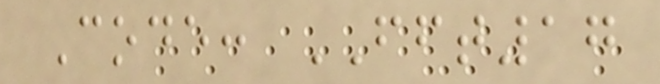Code: FFT17
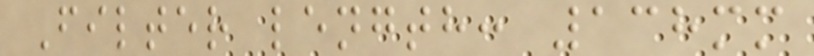Filter length: 138mm
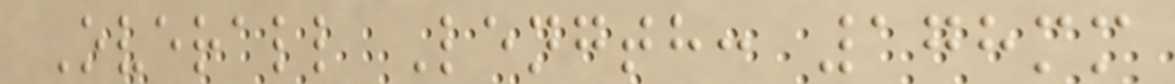Overall Length: 178mm
